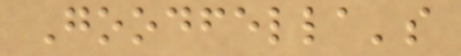Goodfella's
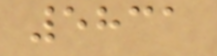5831
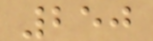250
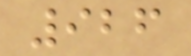926
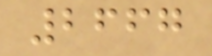2667
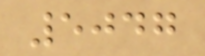5047
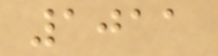1011
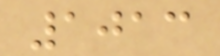1013
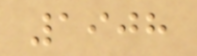1908
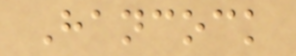Hancock
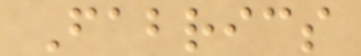Fabrics
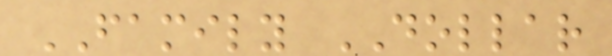FAMILY DOLLAR
